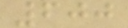600
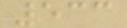533
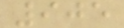905
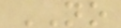NO
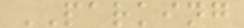PARKING
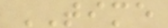TIME
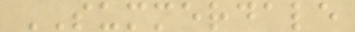SUMMERDALE
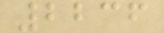2236
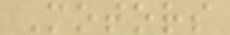Motors
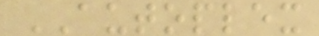AUTOPLEX
